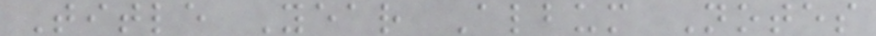Title Year Album Notes
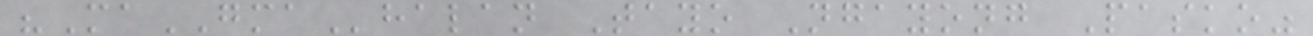"MaGMAhalan Tayo Ngayong Pasko"
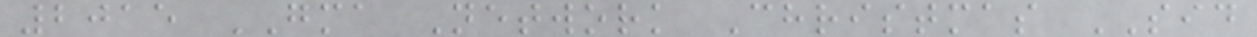2015 GMA Network Christmas SID
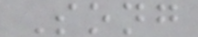Song
